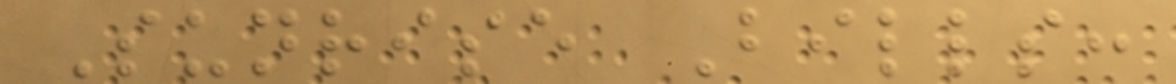Sunrise Bills:
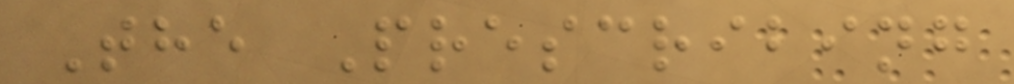The Prescribing
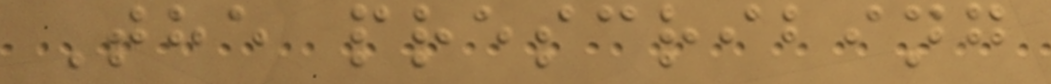The prescribing
